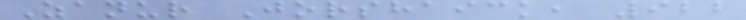Zanur Jorshaick, 922
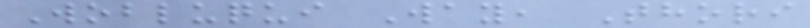Wobluqui Way, Thori
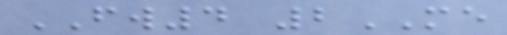FW4 2ME
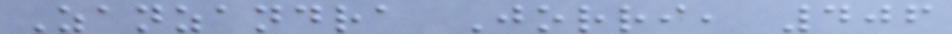Zanzandra Jorri, 406
